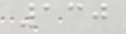130
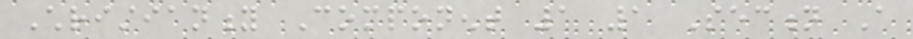Christianity Component 1 1 Section A
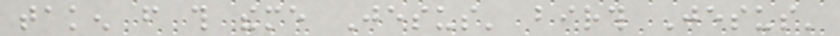taken from this theme Jesus' birth Jesus'
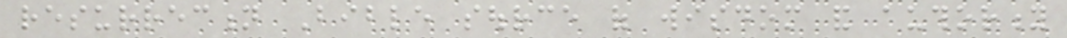resurrection Bible source of wisdom and authority
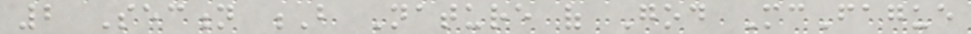2 Section B Nature of God McFague
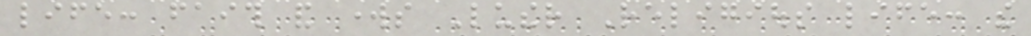life: faith and works Luther Religious life: the
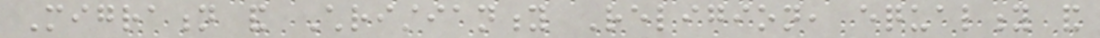Migration and Christianity Religion, equality and
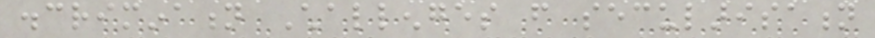discrimination Challenges from secularisation
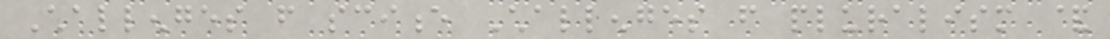Challenges from science Challenges from pluralism &
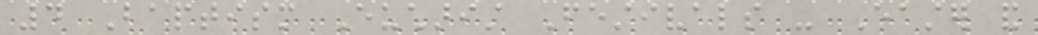4 Baptism Eucharist Festivals - Easter and
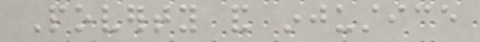Poverty and injustice
